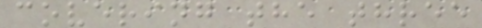covering the three
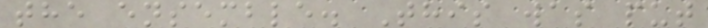the ensemble. This was put
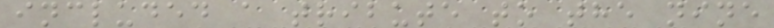included a tribute to the nine
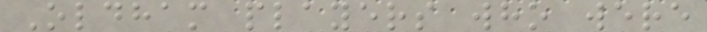Oldham players who were
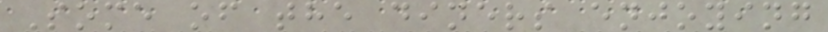Some of the diners enjoying
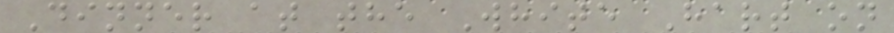Dinner at the White Hart on
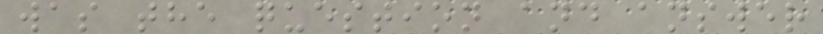was the question and answer
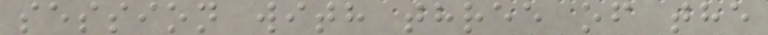session with three of the
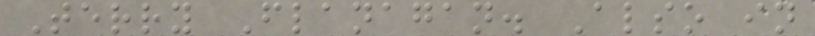Terry Flanagan. Also in
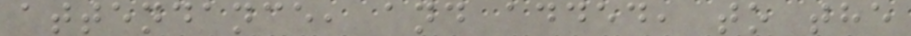attendance, and added, to the
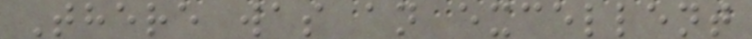There was an excellent
